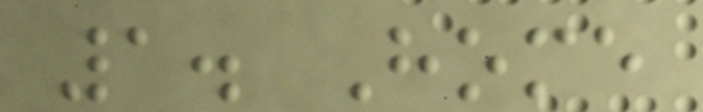1. Home
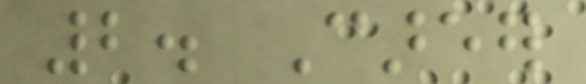2. Career
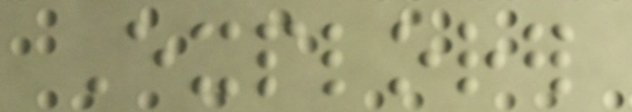Explorer
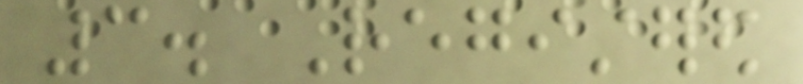3. Registered
